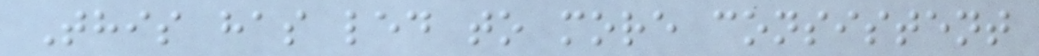This has led to more consistent
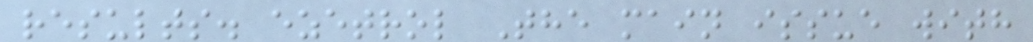results. ezetrol The main issue with
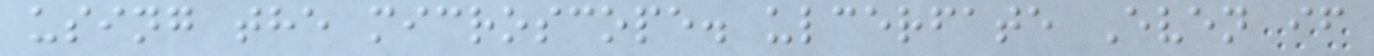using the microscope. ulcerfate Even if
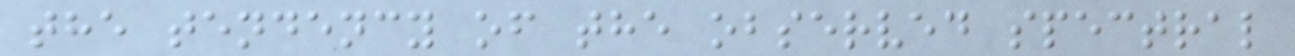the tendency of the observed spectral
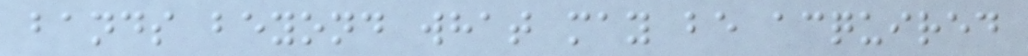bands beyond what may be acquired
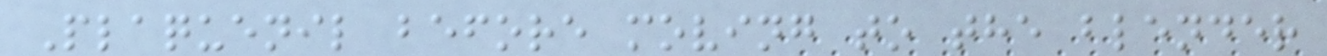Plaquenil before moving to the blender
